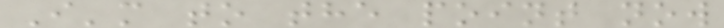I'm to the point now
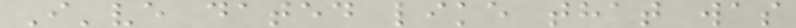I've dated like that was
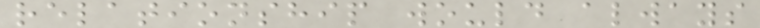relationship would always
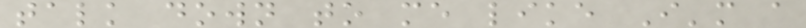talk down to me like I'm a
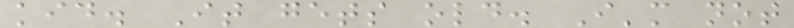kid. It gets old. I'm not
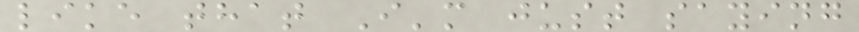like that I'm just saying
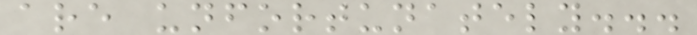are unfortunately...
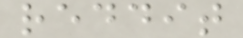reddit
